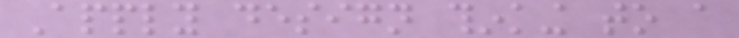Apply design thinking to a
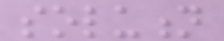solution
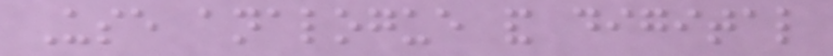Use analogue and digital
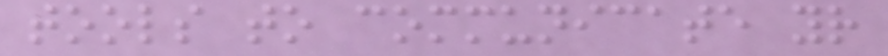tools to communicate your
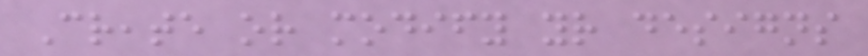Create or modify your designs
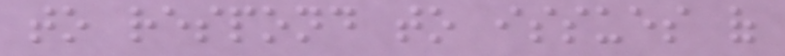to respond to issues of
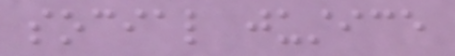social justice
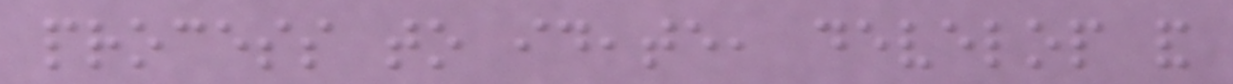process to ideate, develop and
